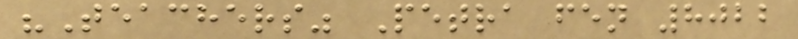"Teachers" Petra fen 8022
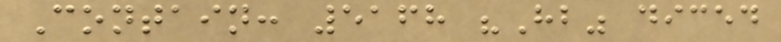Contain: 5168 "Hb" diced
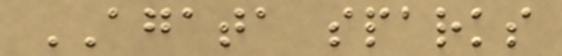AGATA sparks
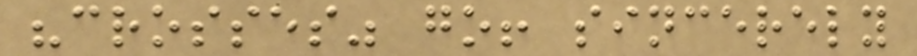"crosses" go! sincerely
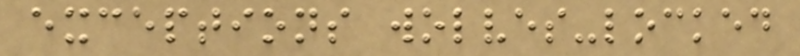exceptions wolves-locked
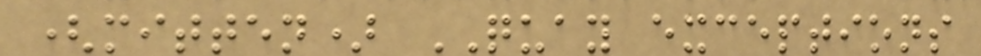(mitten) QUAY exceptions
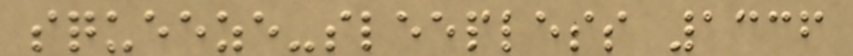squeeze-sleepless 1336
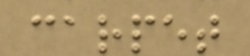carpet
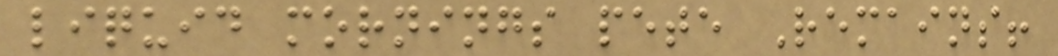liquid mornings pete Remains!
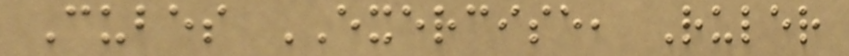Cubes EXERCISE, Ruler
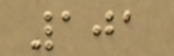101
